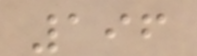196
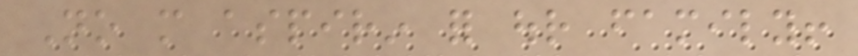No more aspirin for our family!
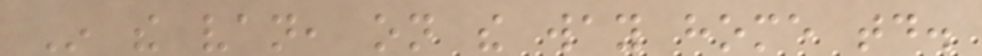In the van, on the way home today.
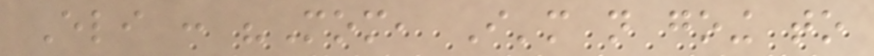Eli : "Mom, I'm not going to
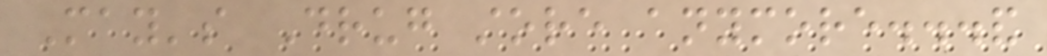May's Drug store anymore...and
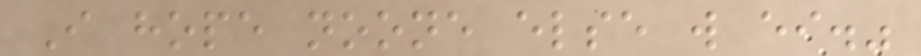I hope noone else will either."
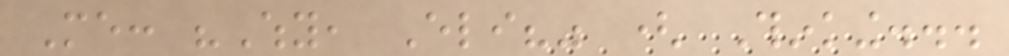Me: "Why, Eli?" ( Thinking...
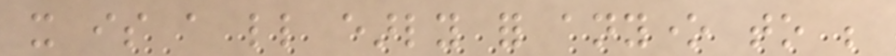it is a little early for anyone to be
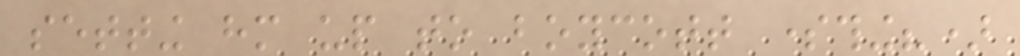setting him up to boycott something?)
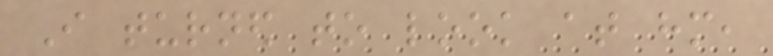I turned to look at him,
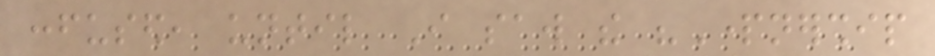confused, until I saw the "Partnership
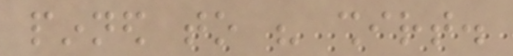pinned to his shirt.
